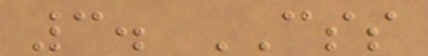3. CSS
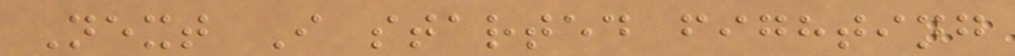Next I started fighting
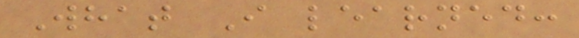What I learned:
